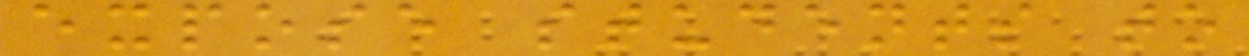expose students to
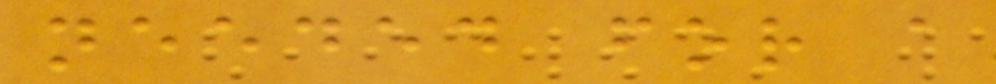needed for a
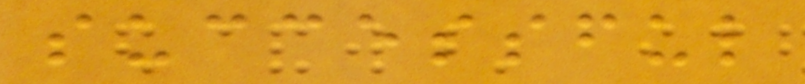successful
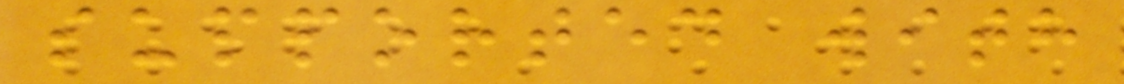supported with
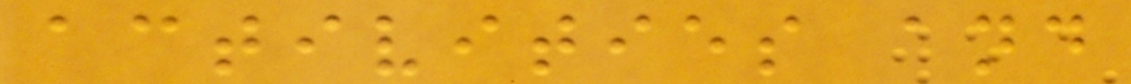activities and
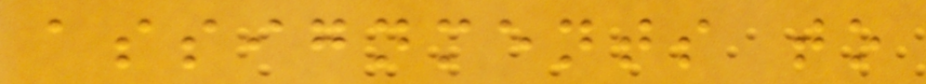assignments to
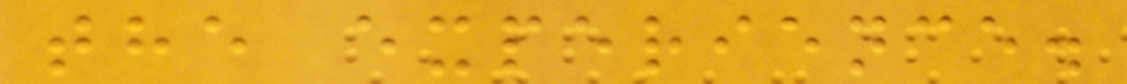the experience.
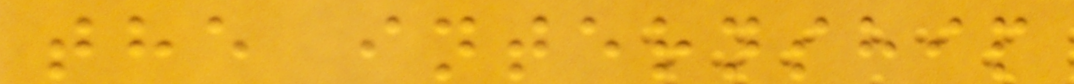the internship
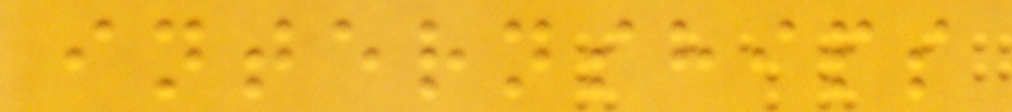internships
